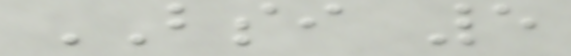BSI 5
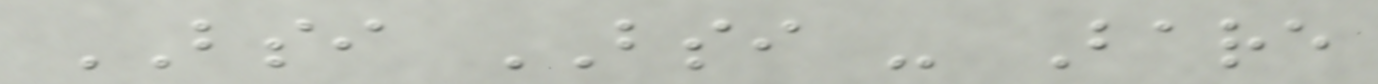BSI BSI - Bare
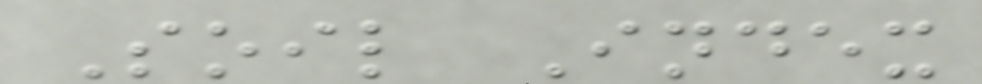Soil Index
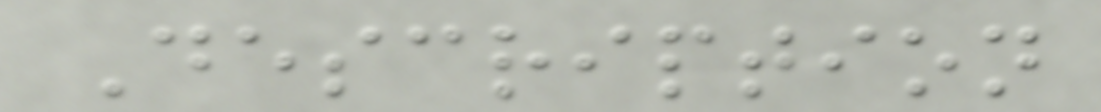Description
